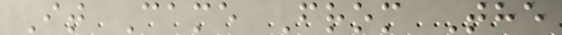It Came From The
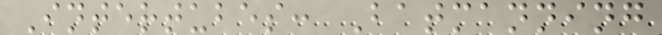Intertubes: Batmanning
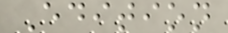Edition
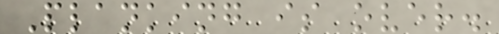Planking is over.
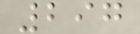297
